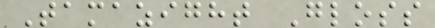Tamazight Gloss
